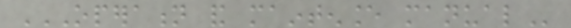OPERATION AND MAINTENANCE MANUAL
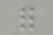for
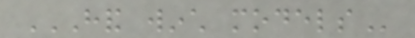HAND WINCH MODELS
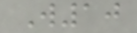W10
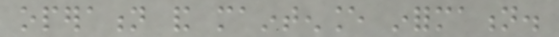operation and maintenance information.
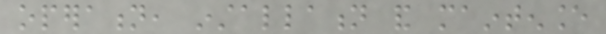operation, installation and maintenance
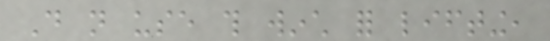Do not use this winch for lifting,
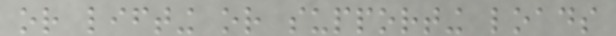or lifting or supporting loads
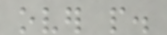over people.
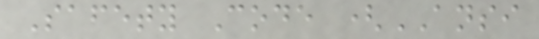Safety Code (ANSI
